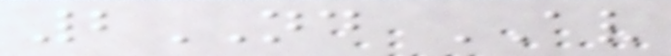2ND AV
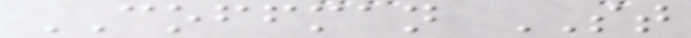COFFMAN ST
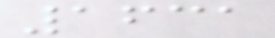1631
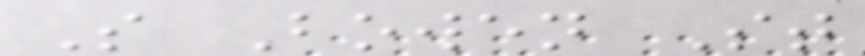S Bowen St
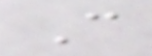C
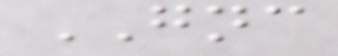GNC
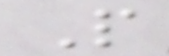P
